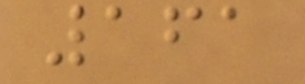161
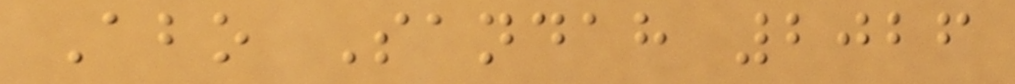Abo Sandah 2026
